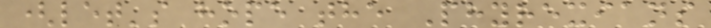(let's hope the Phyrexians
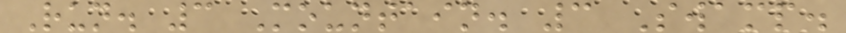Run. 3 Mountain. 3 Swamp.
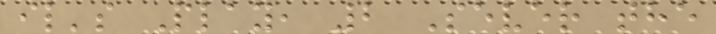il's Play, 2 Sever the
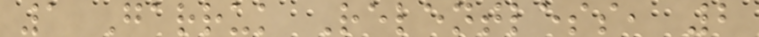1 Garruk Relentless, 2
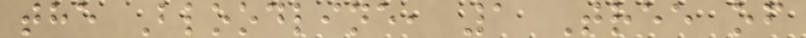the Bloodline, 1 Tree of
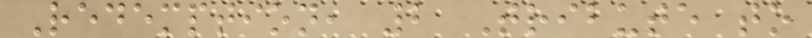Redemption, 2 Tribute to
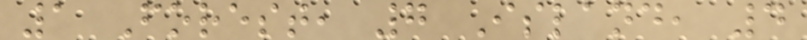1 Forest, 7 Island, 4
